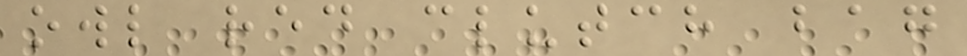owl red clutch bag
